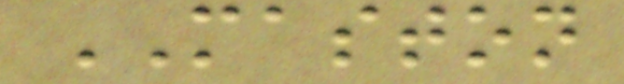MASTON
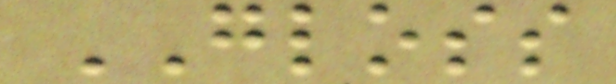GLOSS
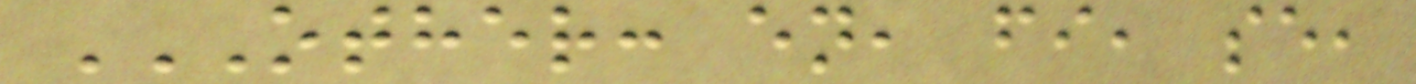OTHER: EN, FI, SE,
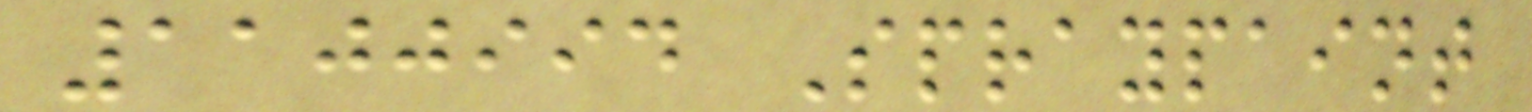1100994 Spraypaint
